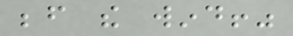before the wind!"
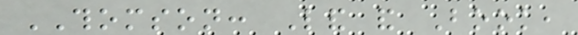THOMSON: Land and Book,
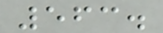563.
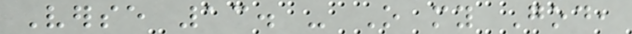Verse 13. - O my God,
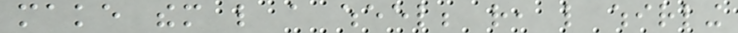make them like a wheel; rather, like whirling
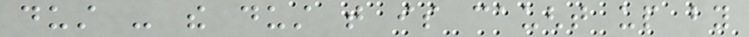dust - the dust that is caught up by
